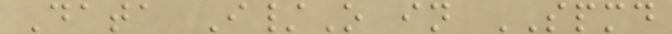Data I/O in SPMD
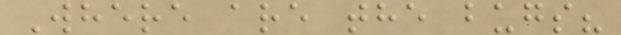Where are the bugs?
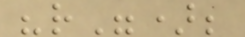"r");
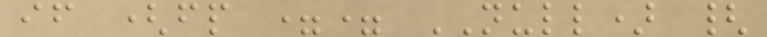if (fp == NULL) {
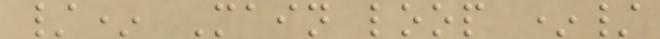/* Main loop */
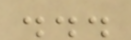...
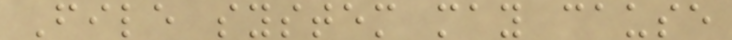File system may cause
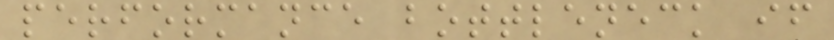performance bottleneck if
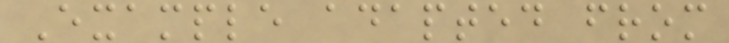Example adapted from
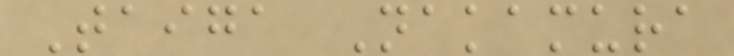Taiga Nakamura
